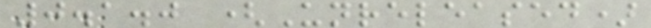0.1.0 (Unreleased)
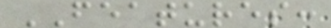FEATURES:
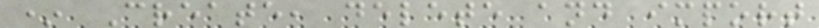* Create, delete and import
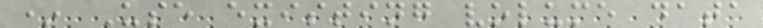* Use existing volume data
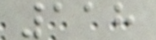118
